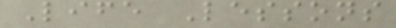Life Lessons
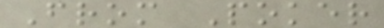From Poker
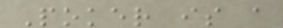Poker is a
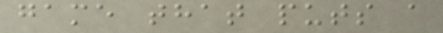game that puts a
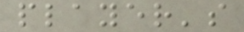player's
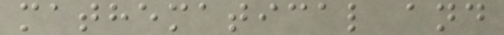mathematical and
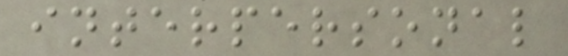interpersonal
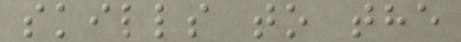skills to the
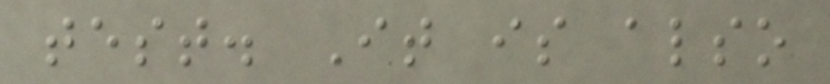test. It is also
